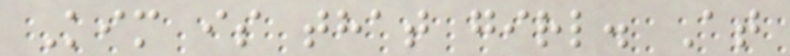Kim is that girl. At
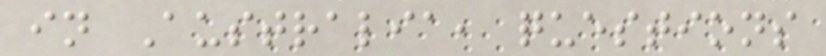in Australia, questions
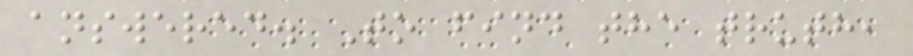answered. To find the truth,
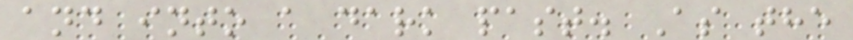and into a dark past. As the
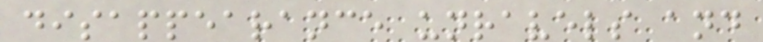disappearance unravels and
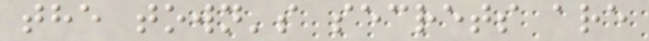the town's secrets are
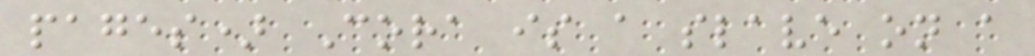pages) Cora is a slave on a
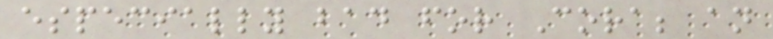especially bad for Cora; an
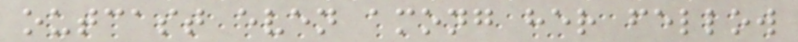outcast even among her fellow
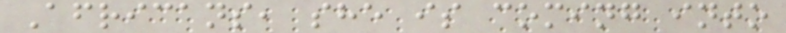Africans, she is coming into
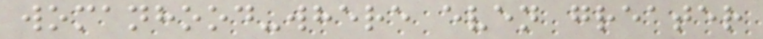womanhood-where even greater
